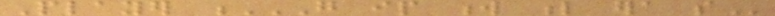Player G IP W L ERA SO
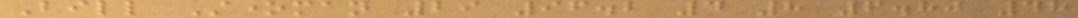Bill Stoneman 29 96.2 4 8 6.80 48
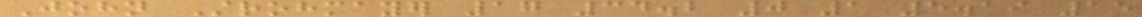John Strohmayer 17 34.2 0 1 5.19 15
